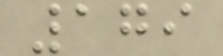179
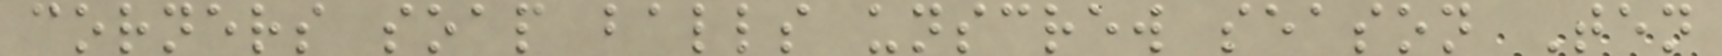corners soap balls unscrew season Ten
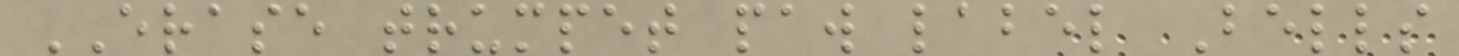ERASE trumpet paw label Bells
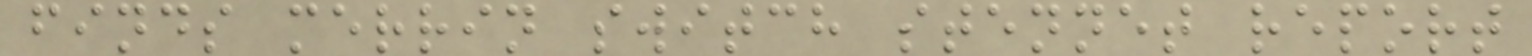finds merrin switch stennet report
